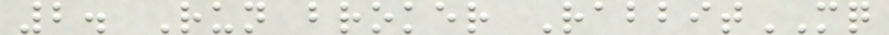2. Run broker RabbitMQ
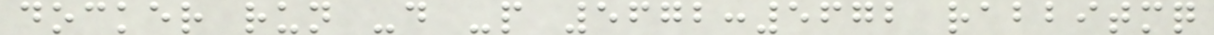docker run -d -p 5672:5672 rabbitmq
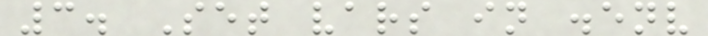3. Set vars in .env
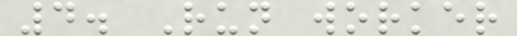4. Run worker
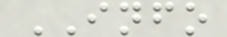INFO
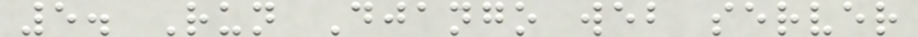5. Run Django web server
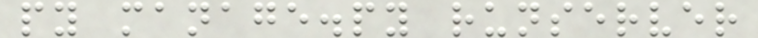py manage.py runserver
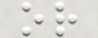or
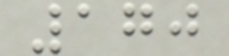170
